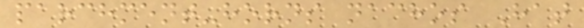parchment-horns nachos Hat
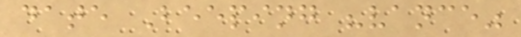date Beeping "vance"
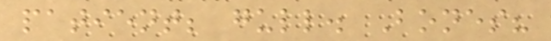patient; gull. Bones?
